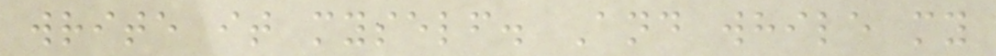write it myself. And while my
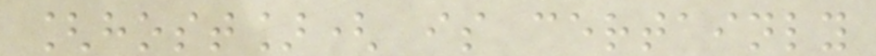[host]( is certainly
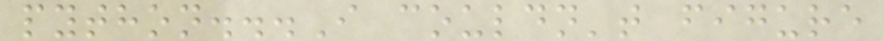python...I couldn't figure
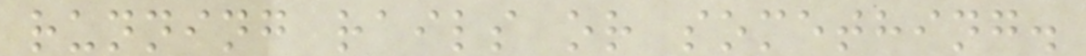running rails or something.
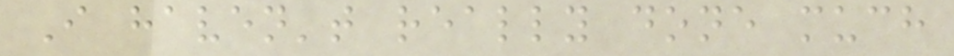I haven't really done much
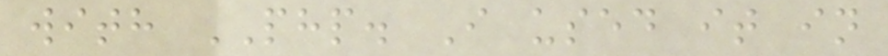with PHP. I used it in
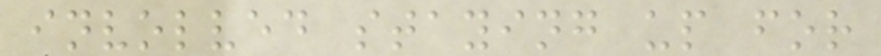involved staying up for
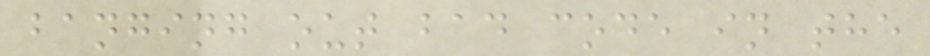banging out bad code in the
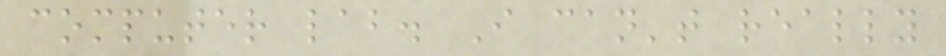computer lab. I can't really
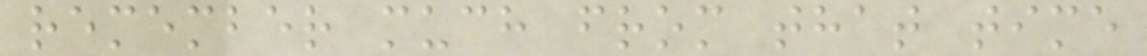remember much from that time
